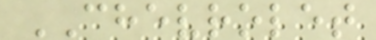CHEVROLET
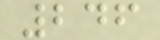246
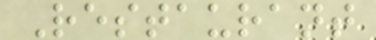Restaurant
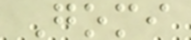Gomi
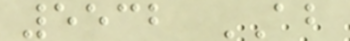5532 AB
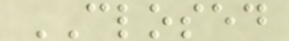CLOSED
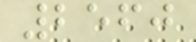2560
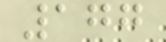177
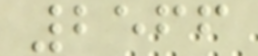2566
